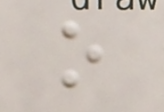o
